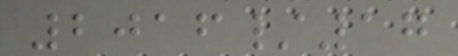2016/17
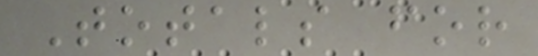Totals for
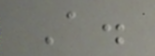A.
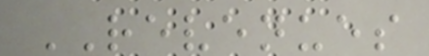REVENUES
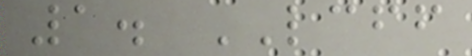1. LCFF
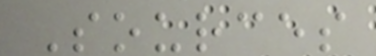Sources
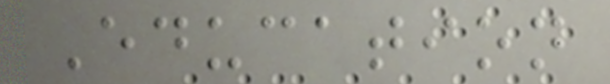Education
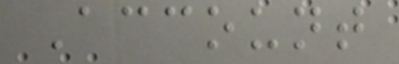Account
